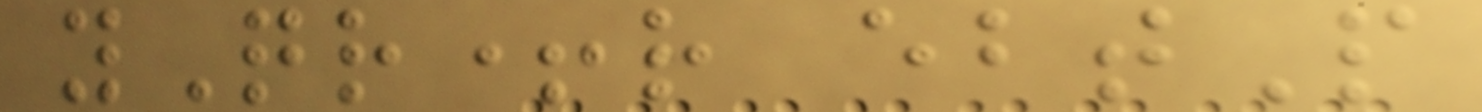yQr+r ebtP
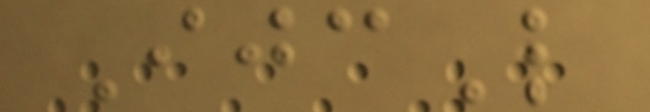IjcL
